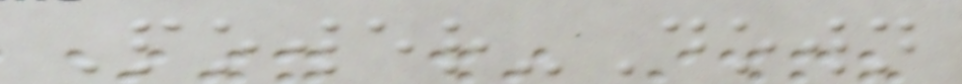Power-Down
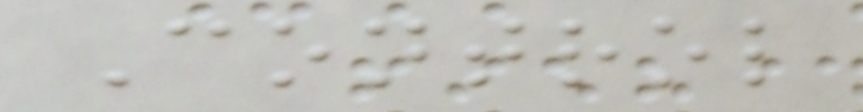Control
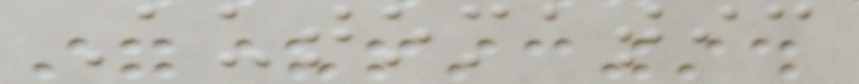Automatic
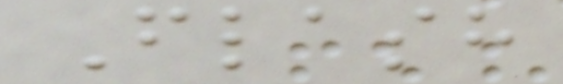Flash
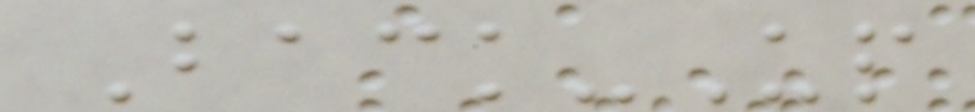Back-Up
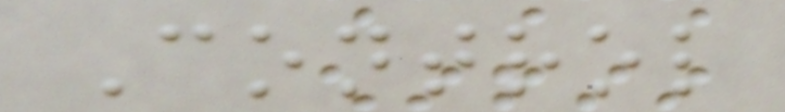Control
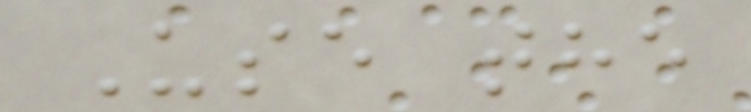Use the
